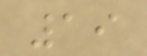19
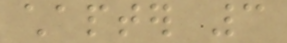chapter 3
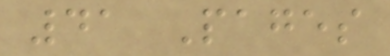41 Pages
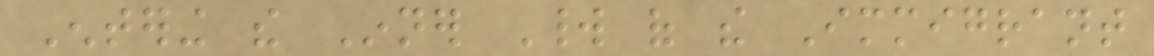Entering the Inner World of the Immigrant
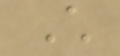Child
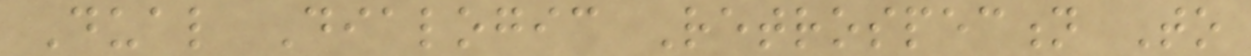Dual Dialogic Retrospection To
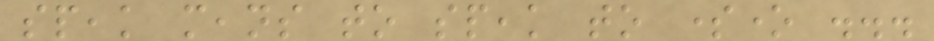speak means to speak to someone ...
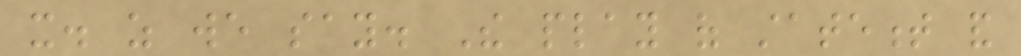it. as we say. The play of statement and
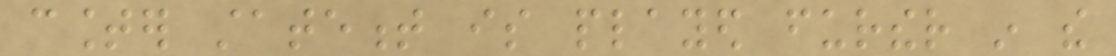counter statement is played further in the
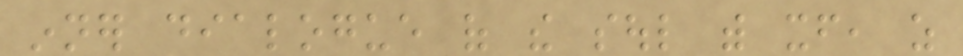inner dialogue of the soul with itself, as
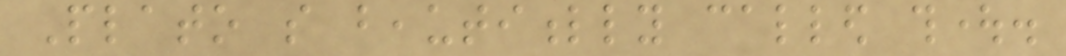Plato so beautifully called thought.
